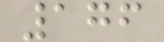176
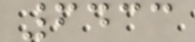6433
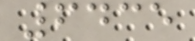6435
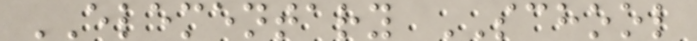ELEMENTARY SCHOOL
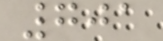701
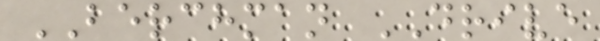BERCHMAN DRIVE
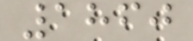1860
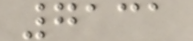7131
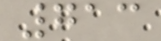713
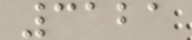3121
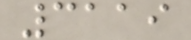3119
